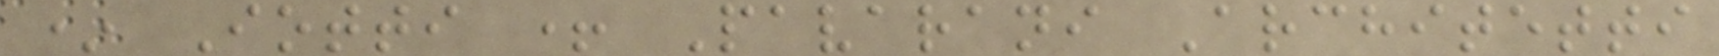* Iotti + Pavarani Architetti
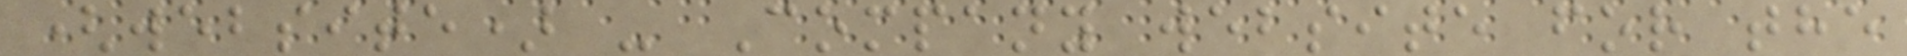(website) - Company website for the
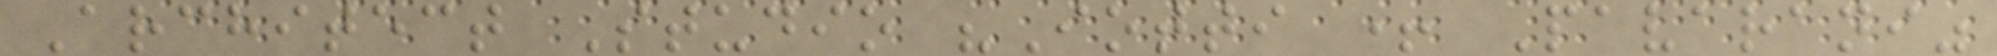Architect Studio "Iotti + Pavarani"
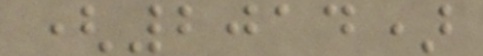(2014)
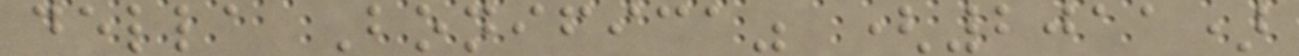della Bonifica" (2011)
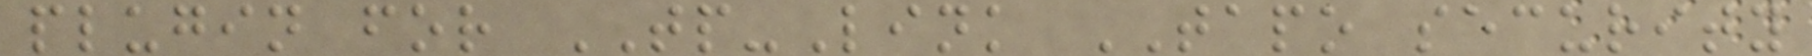plugin for TP-Link TAPO security
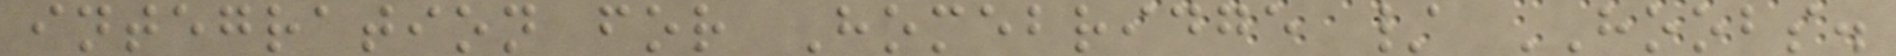integration for Homebridge / HOOBS.
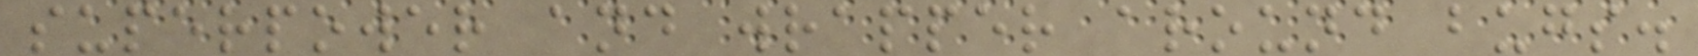superpower and wrapper around bugs.
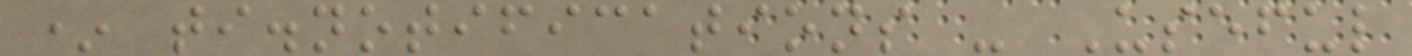* ti.notifications - Useful
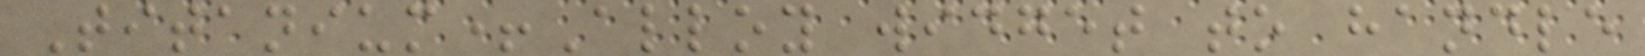Titanium+Alloy widget to handle
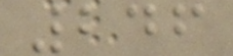246
